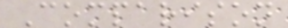Comparison
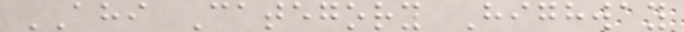AHI Category Highway
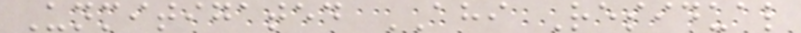Unmitigated AHI Residual
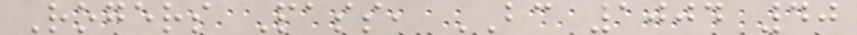Rogers Pass, BC 1004 40
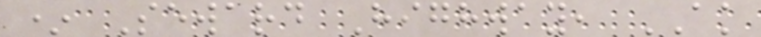* Seward Highway, AK
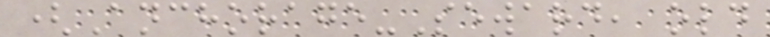(Anchorage-Seward, old
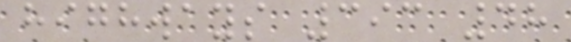highways 393 48
